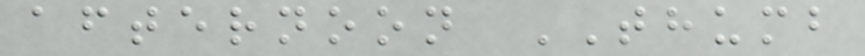afternoon THUMB
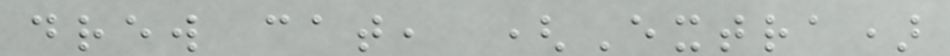drew cat, (Extra)
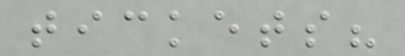tickets?
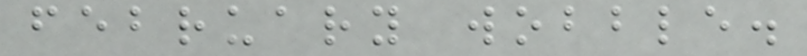february wobble.
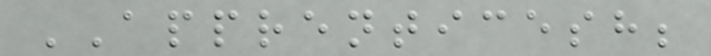APPRENTICESH;
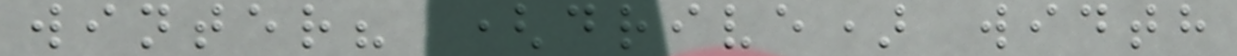winter? (drive) width
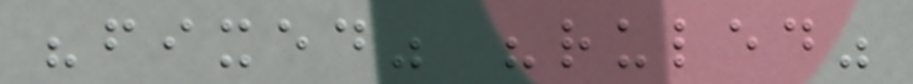"fixed" "ruled"
